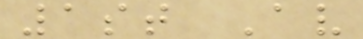1st Av
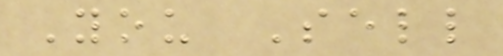You Sell
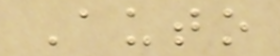Auto
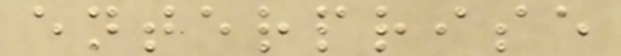enterprise
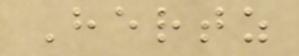Hertz
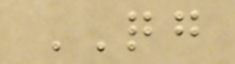QG
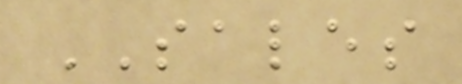SALES
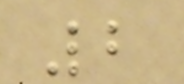2
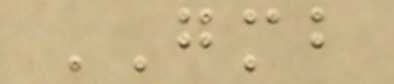GMB
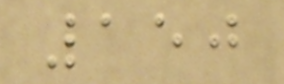150
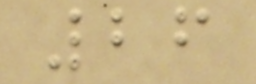26
